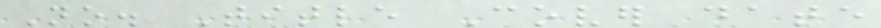No. Title Cover date
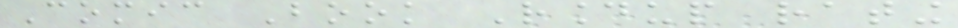Comic Book Roundup rating
